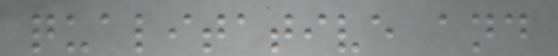qualitative and
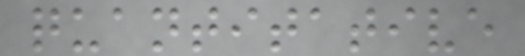quantitative
